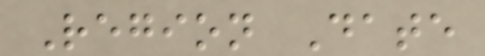Region Date
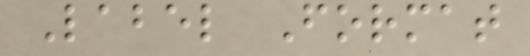Label Format
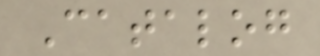Catalog
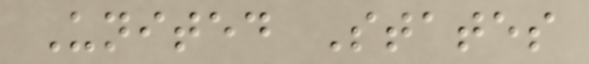United States
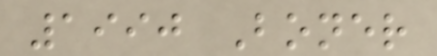1990 Boner
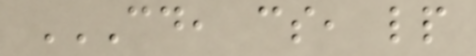CD, CS, LP
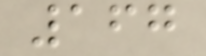167
